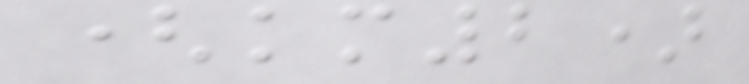(km2)
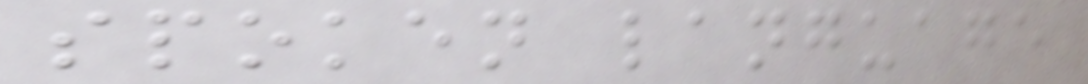spoken language
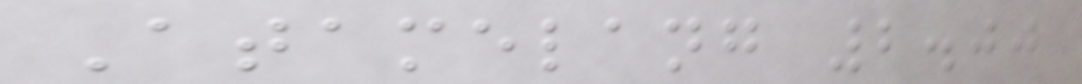Atamelang 2.00
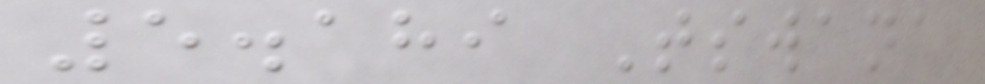5.189 Tswana
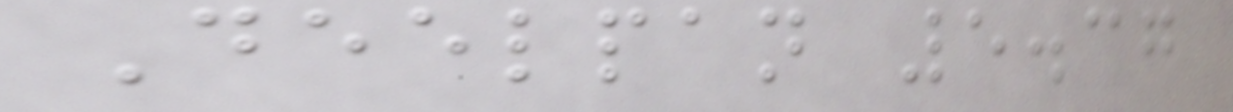Deelpan 5.37
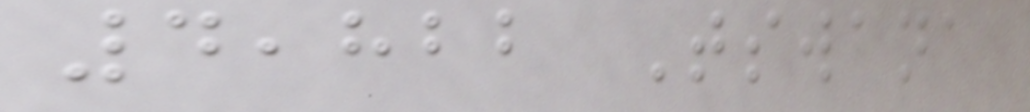4,822 Tswana
